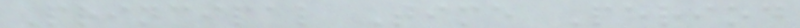Principal Time Period
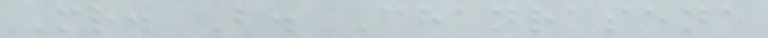Mr. B. Chanrasena
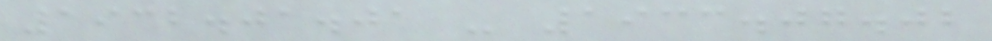1932.01.01 - 1933.07.02
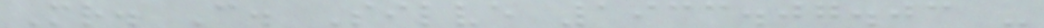Mr. C. Silve 1933.07.03 -
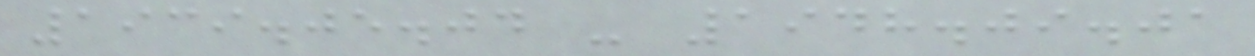1939.05.04 - 1948.09.01
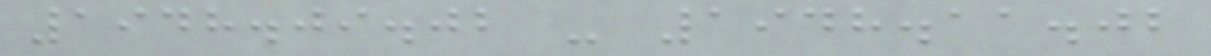1948.09.02 - 1948.11.02
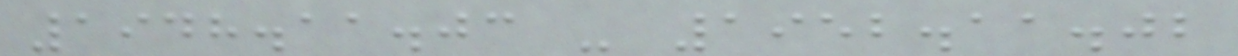1948.11.03 - 1952.11.02
